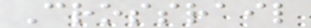Crossrail
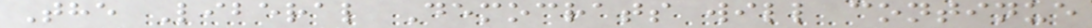The Liberal Democrats will continue
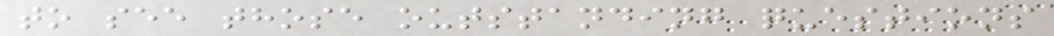to see those outstanding questions
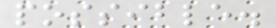possible.
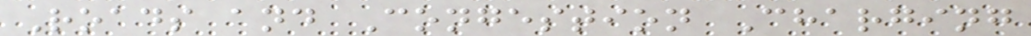Roads and Congestion Charging
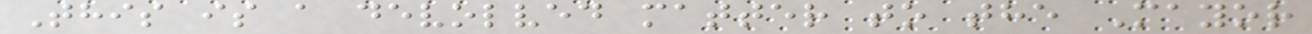This is a devolved matter to the Mayor
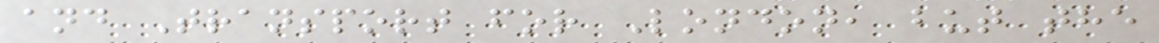and Transport for London, but the
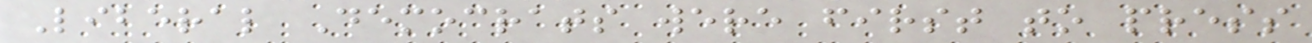Liberal Democrats were first to press
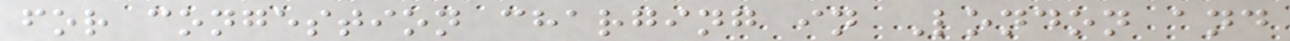for congestion charging in London and
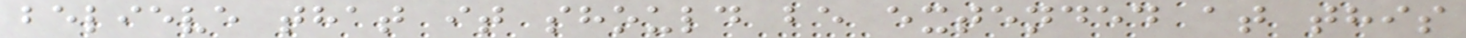believe that it should be extended at this
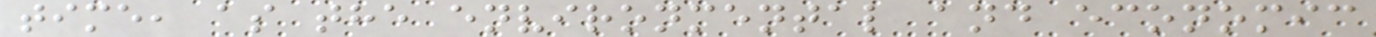time, as the environmental and economic
